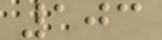103
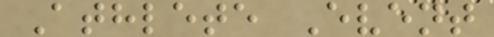Athlete Event
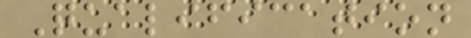Qualification
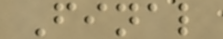Final
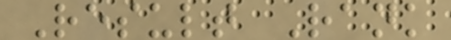Result Rank
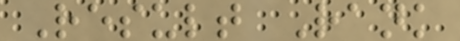Result Rank
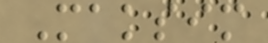Maksim
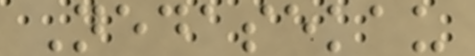Nedasekau
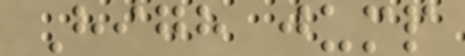High jump
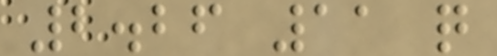2.26 11 q
